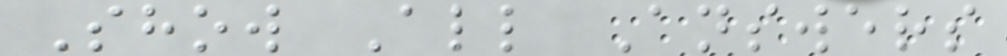Show All Answers
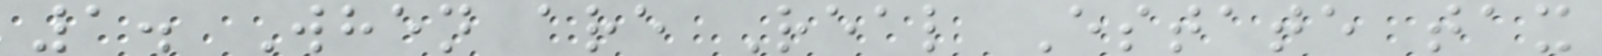1. When are Real Estate tax
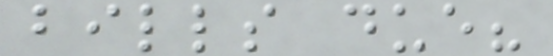bills due?
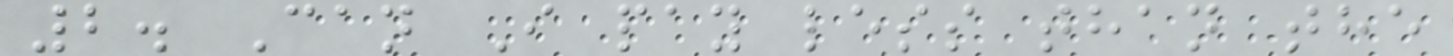2. Can I pay less than the
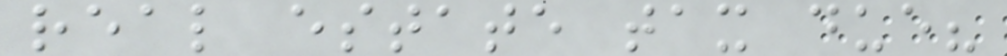real estate tax due?
